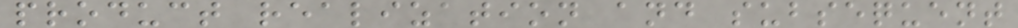product realization and subsequent
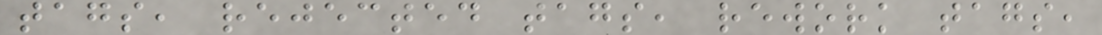tags, rejected tags, rework tags,
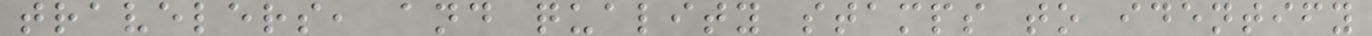travelers, and quality stamps to identify
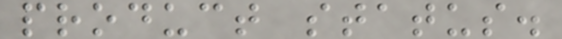product status.
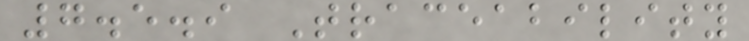7.5.9 Traceability
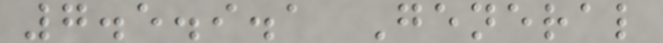7.5.9.1 General
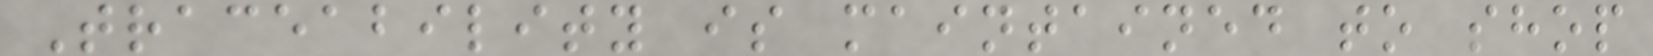Traceability is maintained to shop
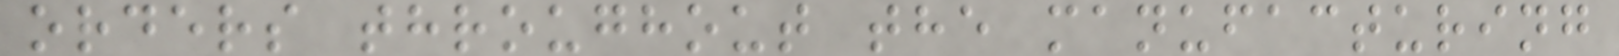orders throughout the manufacturing
